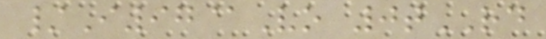/I97@Vo 0tRD
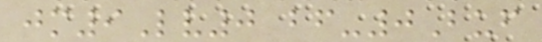jm9Lv0 bf-0Buf
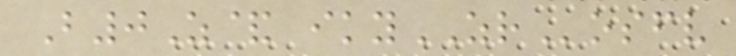B0Z& ikyZRosfv
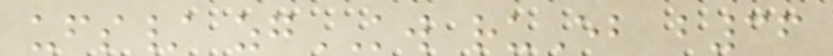ufs/ zgKW ruEb b36
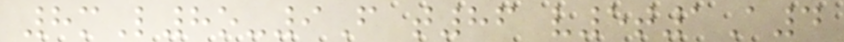8mL8o-9F t86 v5t1A4
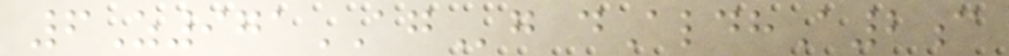6Z971AGg dAldhA2c
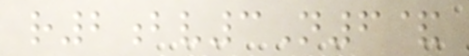r2bv3N6&
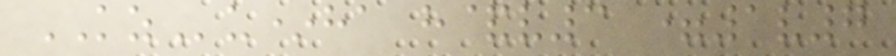KZu*ha h&v3 =1v7
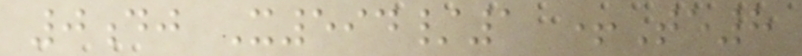0dj X594/1 +Te8
